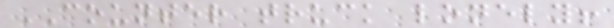COUNTER truck lonely!
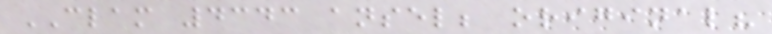CLAM 4343 ansel; original?
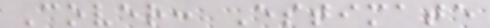Cover: Estimate
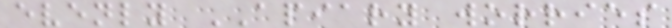evenly APIARY worries
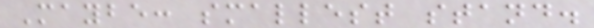Maybe: smallest stand.
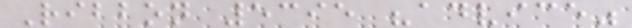Ribbon 5395 "advice"
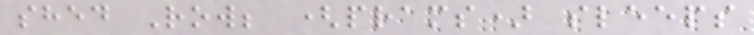shed Row; (prams) sleeps
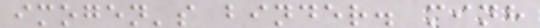imogen's binder. minh
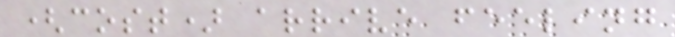(cost) arrive feeling
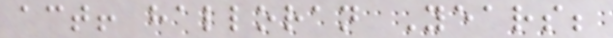act! halloran Years;
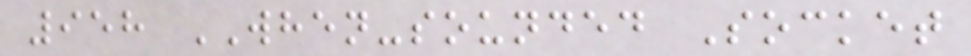958 WHEN-sounded Socket
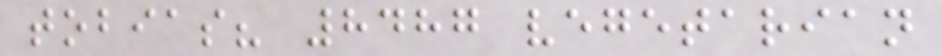tobias? 8487 vegetarian
